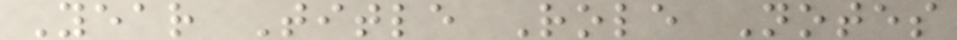Year Title Role Notes
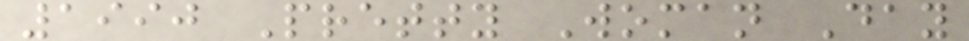1990 Pretty Woman Day
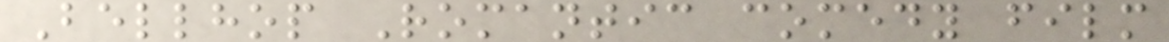Bellhop Romantic comedy film
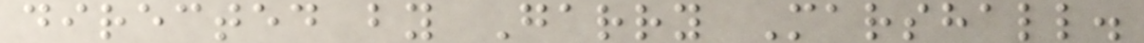directed by Garry Marshall.
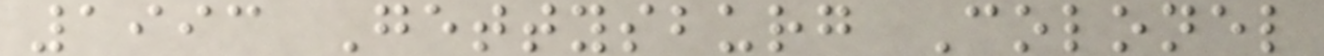1993 Gettysburg Colonel
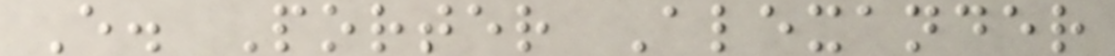E. Porter Alexander
